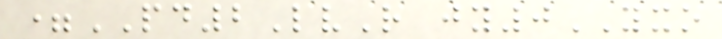=PD2LvR jy0YXO
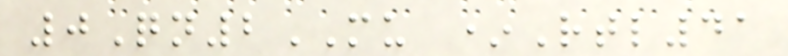0Qn2MU *Rtl41
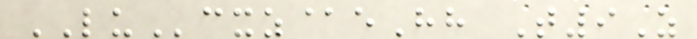LUcxz@eHh T9Z
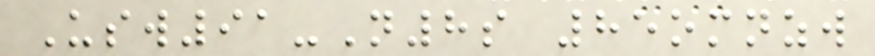Usw91-N8s 85omnzw
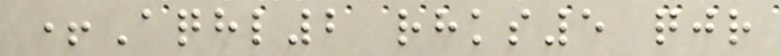+Aqhl2 rhks5 qjr
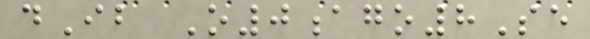dIb O0ago8Se
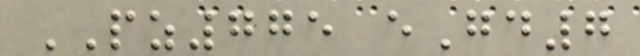PZ775 eGd7
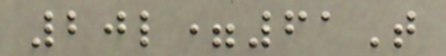20l=61T
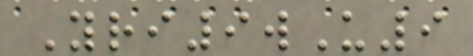Yri9wU9
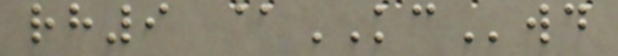rh9 @KCwd
